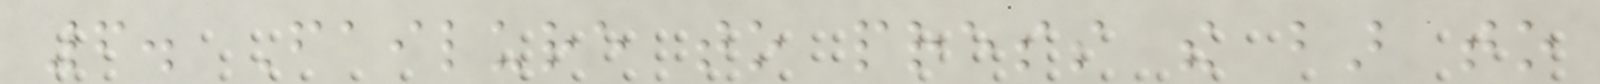6. Failure to press the bar to
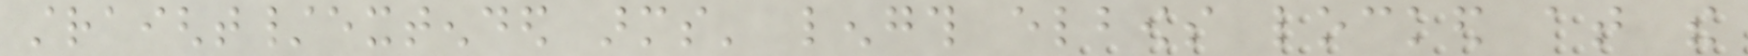straight/extended arms' length elbows locked at the
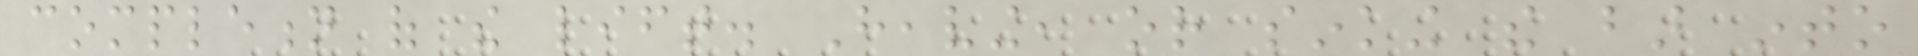completion of the lift. Heaving, or sinking the bar into
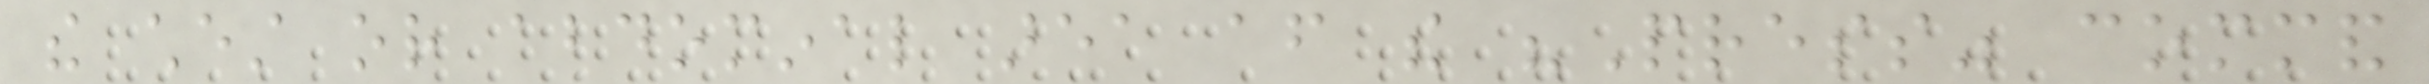the chest or abdominal area after the "Press" command
